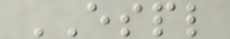ESPL
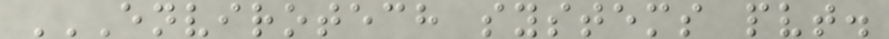ENVIROTECH SYSTEMS PVT.
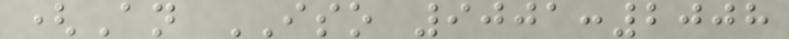(An ISO 9001:2008
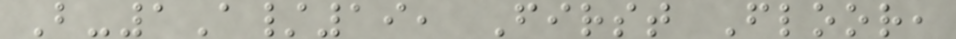B-1A/19, First Floor,
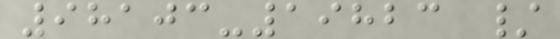98103-19823 /
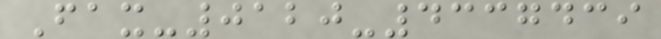Fax-0120-4337439
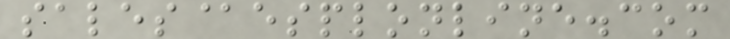sales@esplonline.com
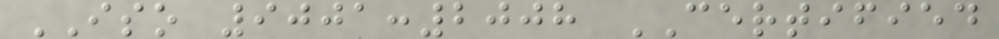ISO 9001:2008 CERTIFIED
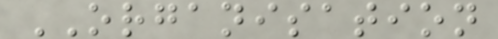ORGANISATION
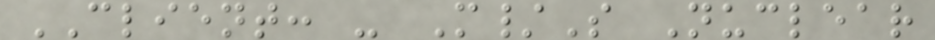CLIENT: - M/S Nuclear
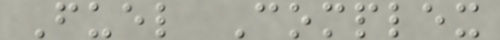Fuel Complex
